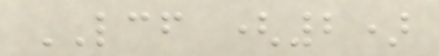LCF (2)
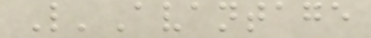L'Avantage
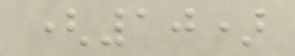(10)
